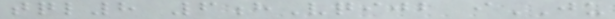tql8 6hVqijb iJU
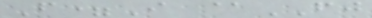F=I @FJ
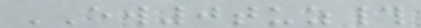EW0tuz#
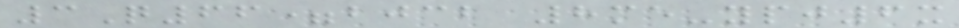3Q66=bjcb 8me-ypj6x
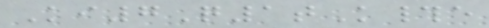Ki7Q1tK#e
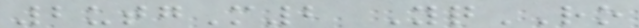2utgM2 YqRO
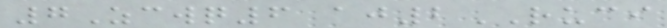7Zcwq6 aj2RUCI
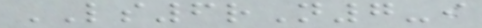LS6rN7-i
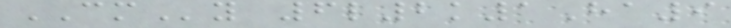CMy 6l2k1Ha9
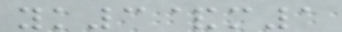yk3&m1
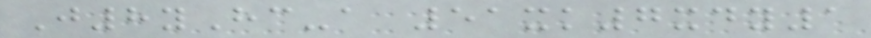J8yHc-a 51xk7xdy1
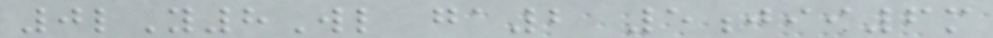0lY8Wl ga2 5jii6m
